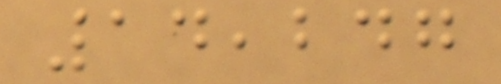14,247
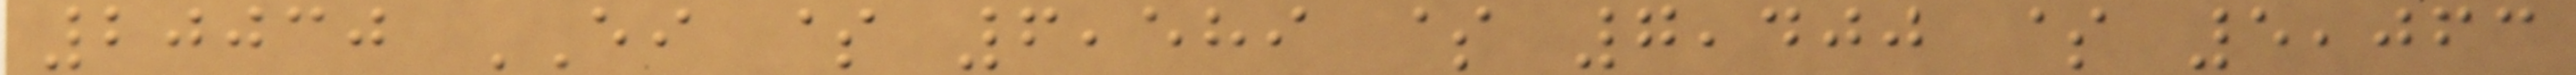20030 EI $ 6,589 $ 7,400 $ 5,063
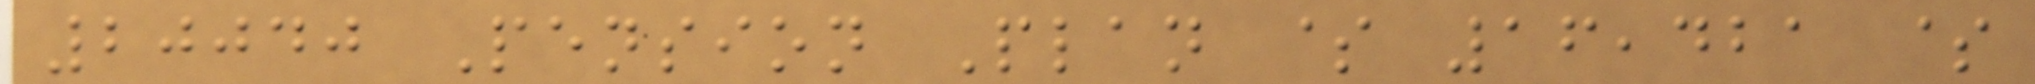20040 Pension Plan $ 16,421 $
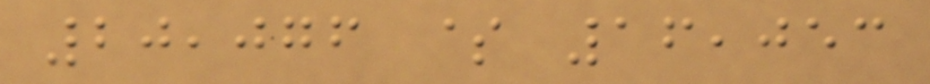20,076 $ 16,053
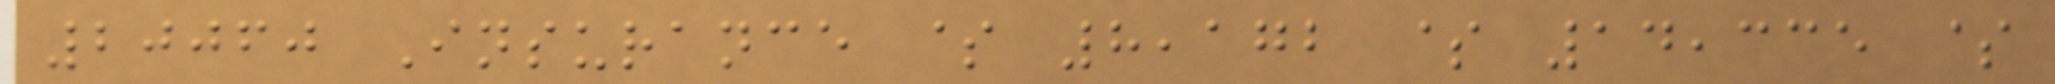20060 Insurance $ 8,172 $ 14,335 $
